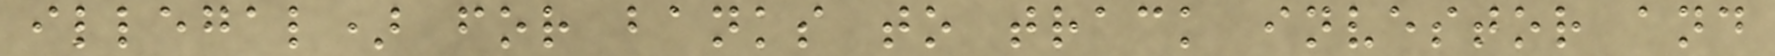illegal) for banks to track investor and
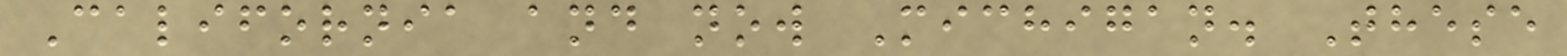California and now Michigan. These
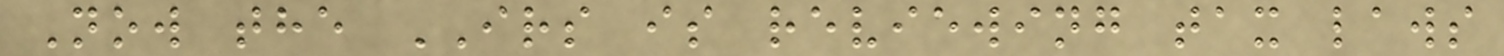Now the IRS is reviewing tax laws
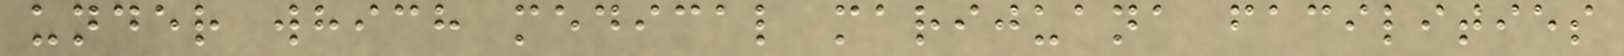under which medical marijuana facilities
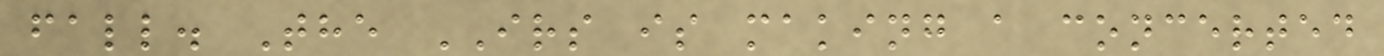fall. The IRS is making a concerted
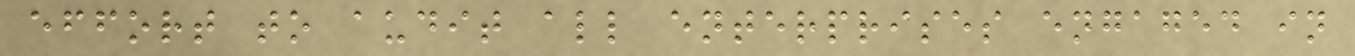effort to audit all enterprises engaged in
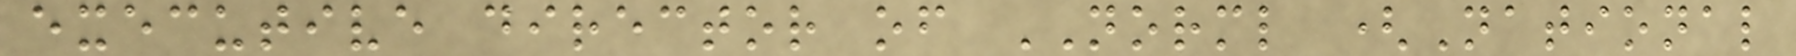executive director of NORML (National
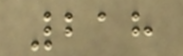218
